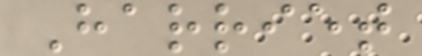Harriet
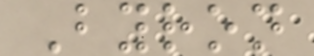Byron
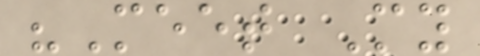"Meet My
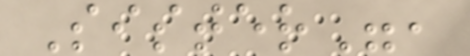Sister",
